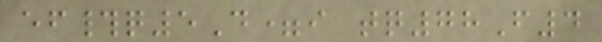ef#q5D=i tq78F4
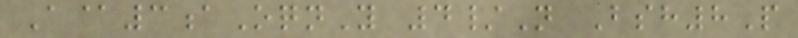A@3aOqnY 4/N Bsh8P
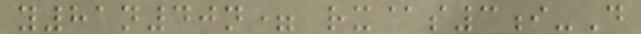y81n40n= rx@s3i-D
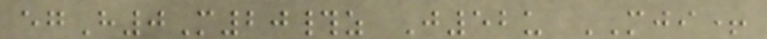egH0M20#z J52u MJI+
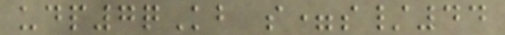udp7qKb s=s/44
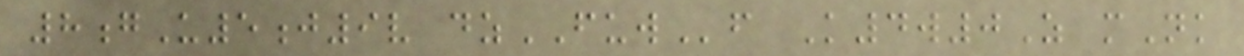8gU5j9v dzFUWf K4w0Z mNk
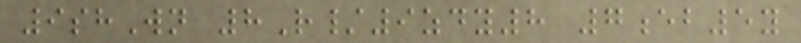9shWn 8R/9zdy8 7eb5y
